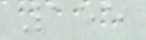155
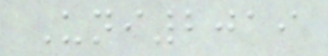Uni2019
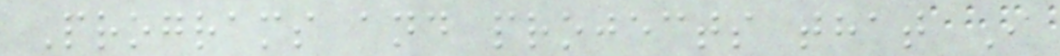Programs and projects that I
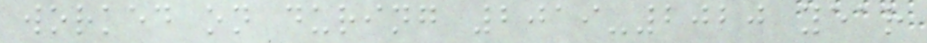worked on during 2019-2020 year
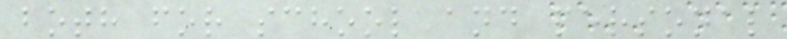both for school and personal
